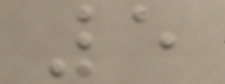5
